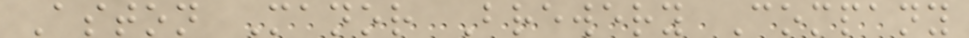Aston Manor Brewery Company
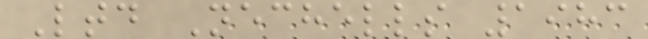Ltd Nechells 1983
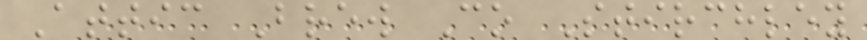Attic Brew Co Stirchley
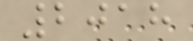2018
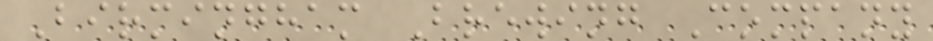Birmingham Brewing Company
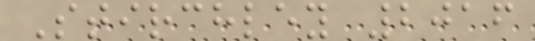Stirchley 2016
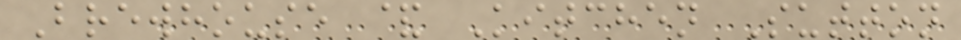Brewhouse & Kitchen Sutton
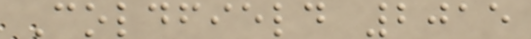Coldfield 2015
